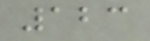123
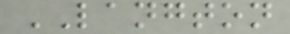LANGTON
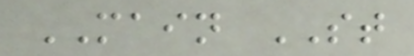MAIN ST
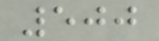500
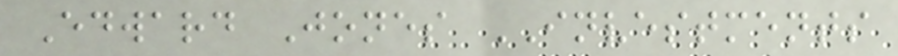Edward Jones INVESTMENTS
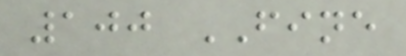100 FINE
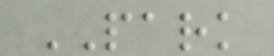PARK
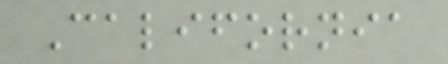California
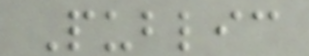Public
